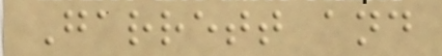Garrett and
